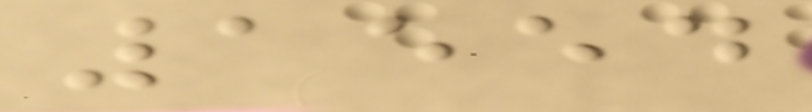1554
